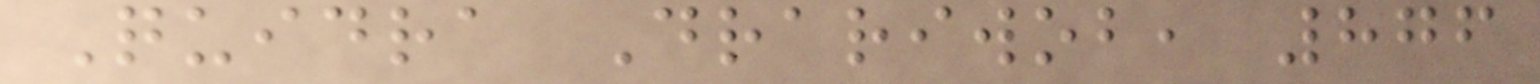Quidra Drariwob, 876
